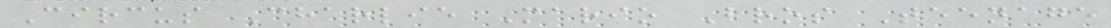Circus Charlie Mario Bros Teenage
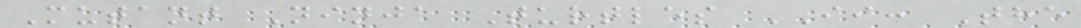Mutant Ninja Turtles II: The
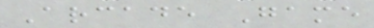Arcade Game
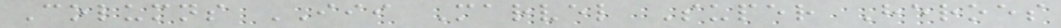Columns III Marvel Super Heroes
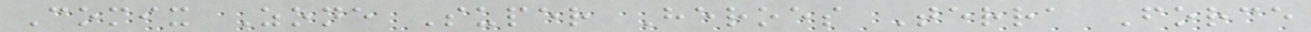Comix Zone Super Heroes Terra Force
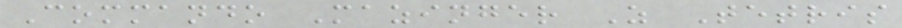Commando Mazinger Z Tetris
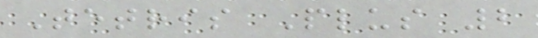Tetris Plus 2
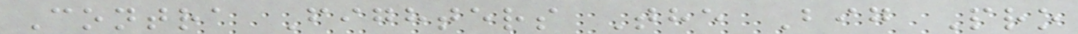Contra Fighters The Big Pro
